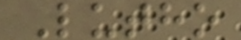Lutho
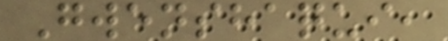Gwenshaqui,
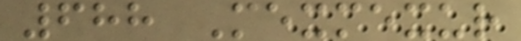688 Mexmexur
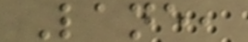Lane,
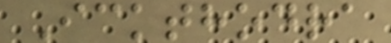Ickthodra
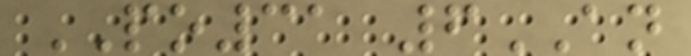PO31 6AN
